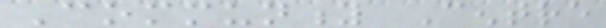Community Centre
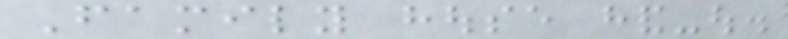Family house hand-out.
